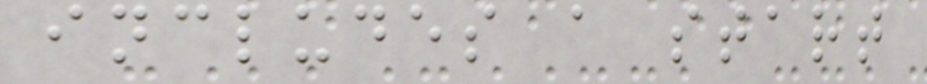includes a start
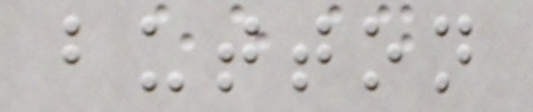button
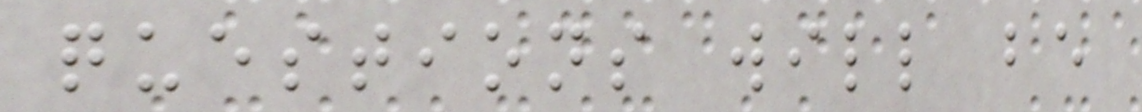questions will be
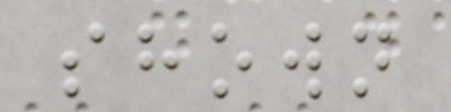shown
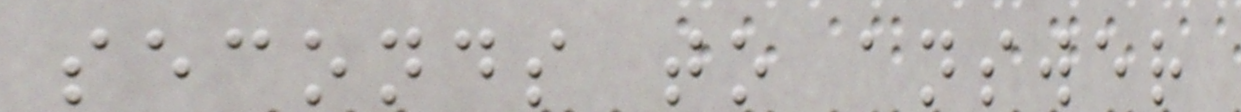seconds to answer
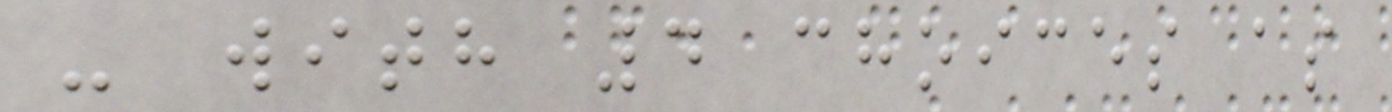- with 4 choices as
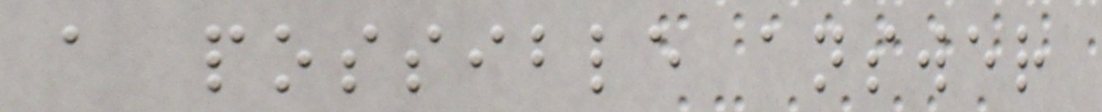a possible answer
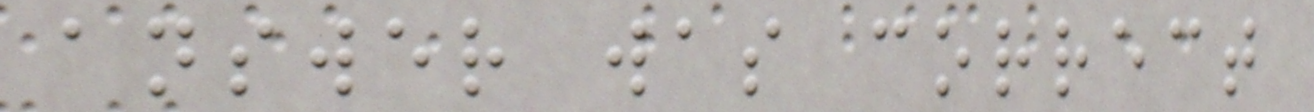answer was correct
